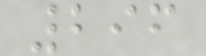296
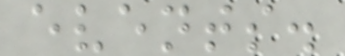events.
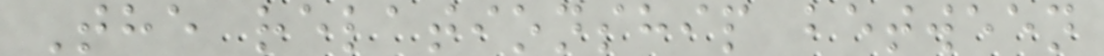The relationship between
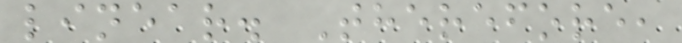linear. Therefore,
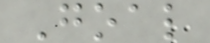Goal
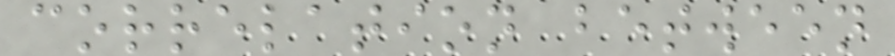correlation between
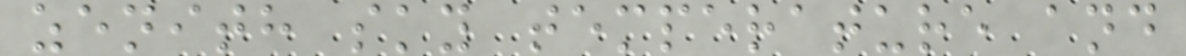zenith sky temperature and
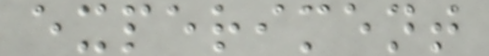experiment
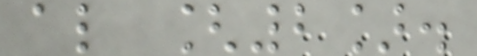al [2].
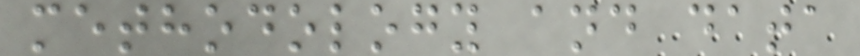methodology and data
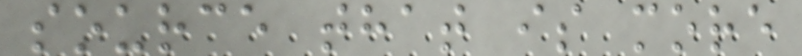source that is more
